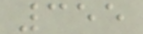355
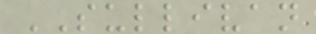SULLIVAN
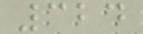324
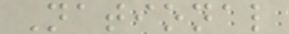National
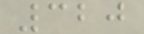320
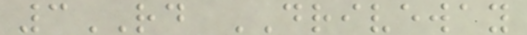3RD DRIVEWAY
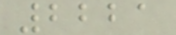2221
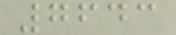7643
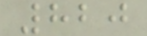820
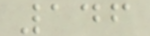146
